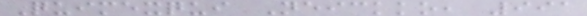Quimexqui Neickko, 991
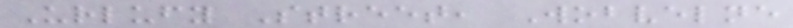Urlufy Street, Wobvelne
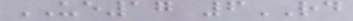UE17 6RD
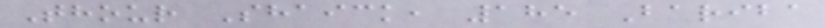Thour Shaick, 185 Bariba
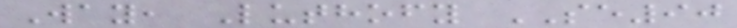Way, Luthofy SE90
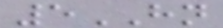5HN
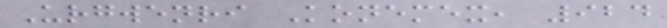Urgwenri Konemex, 924
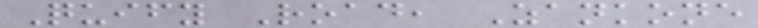Quify Road, Zankone
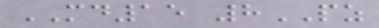MD15 8PZ
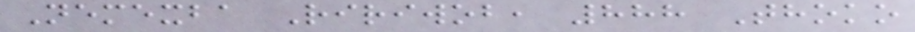Nemexba Ririwob, 888 Thoko
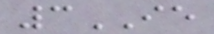3IE
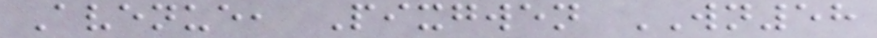Avenue, Pixgwen WN58
